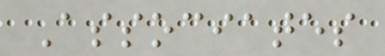Associates
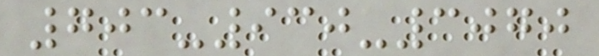703-930-3070
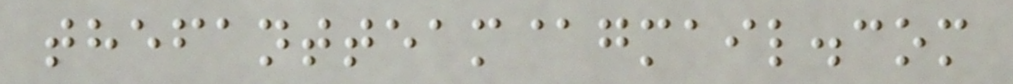thefantteam@gmail.com
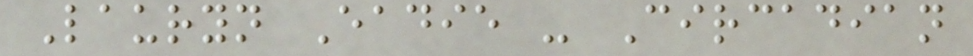Lauryn Eadie - Circadian
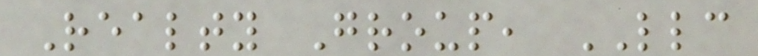Realty Group, LLC
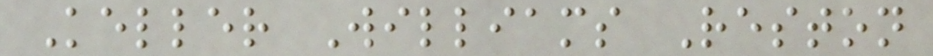Keller Williams Reston
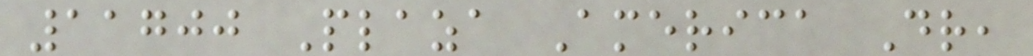11700 Plaza America Dr,
